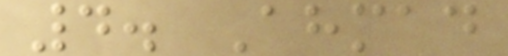4. Ahmad
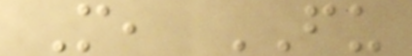M, FU
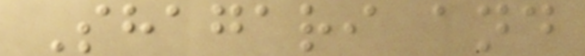Shagari and
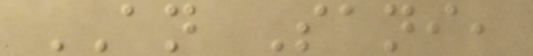AN Sani,
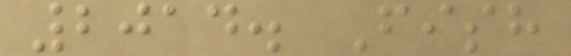2014. Fish
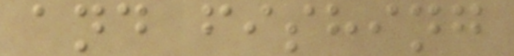and fishing
